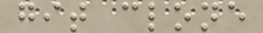git clone
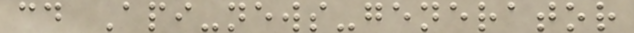cd Api-news-generator
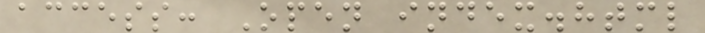access: Open index.html
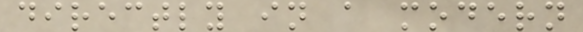directly in a modern
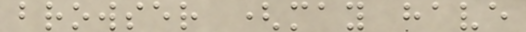browser (may have
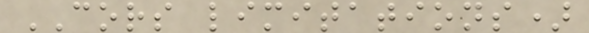CORS limitations)
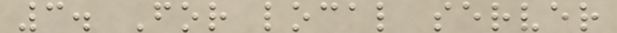3. For local server
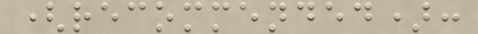(recommended):
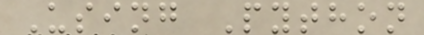Using Python
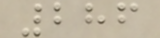286
